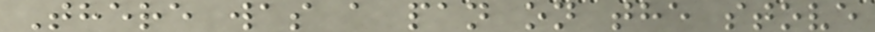There was a pan on the stove
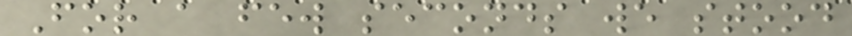For a few seconds we stood
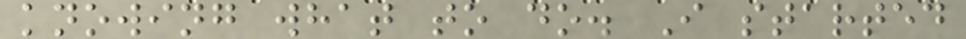knowing what to do. I started
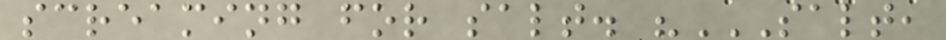screaming for salt. "SALT,
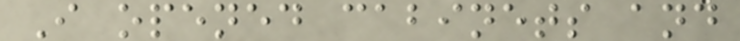I opened cabinets and
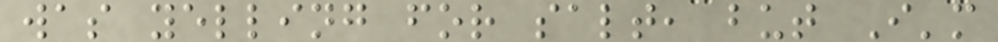was yelling for salt, but I'm
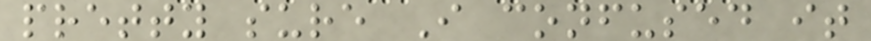pretty sure I confused it
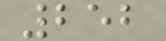252
